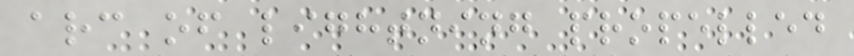arc of lightning propelled
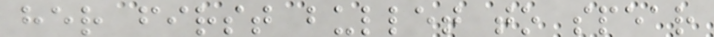her first bullet to spear
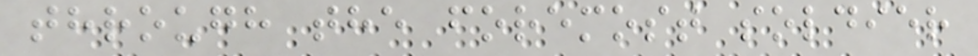through the foremost soldier
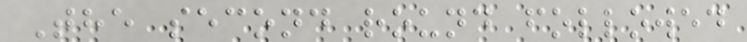The second round followed
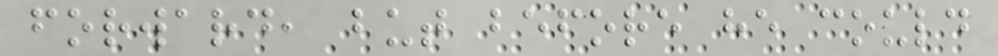forward, but before he could
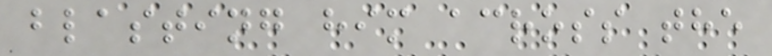blasting him across the
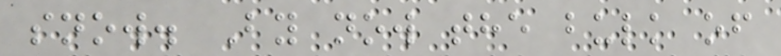snow. By now the bulk of
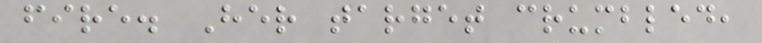fire. Her target crumbled,
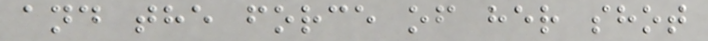and the force of her shot
